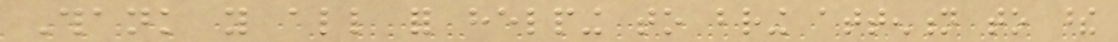Thank you all for helping to bring attention to these
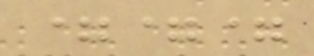===
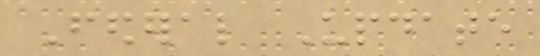Federal Update
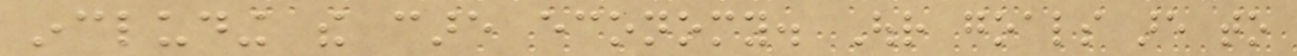including the care economy. Our goals are to
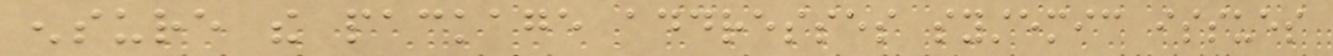ensure the package addresses systemic issues
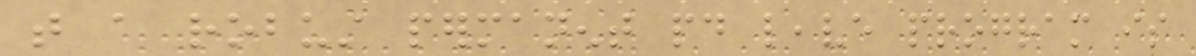that a robust permanent paid leave program is
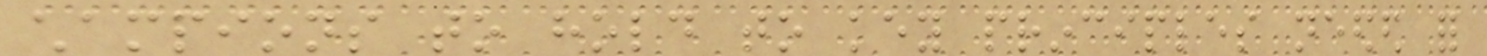champions to hold to key principles needed for
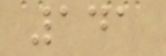141
